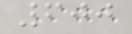600
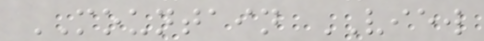MOUNTAIN VIEW
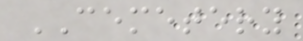CEMETERY
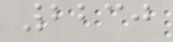2230
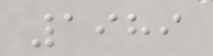1989
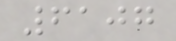6107
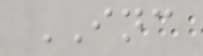INC
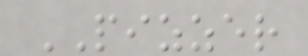PIZZER
